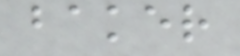baker
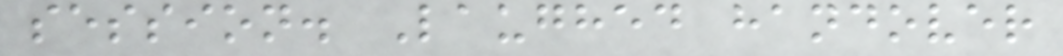session. Laughed handover
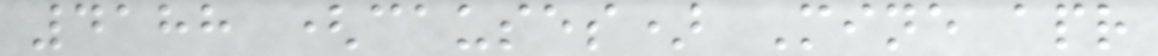4188 (causes) Mine apr
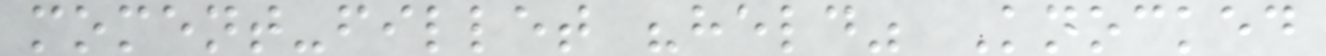moment-fillet "held" Knocked
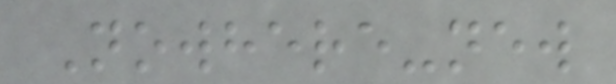Nowhere-new
